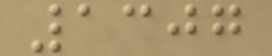1307
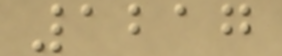1217
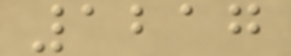1217
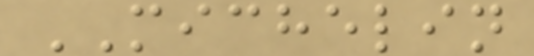MICHELIN
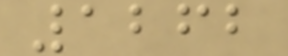1262
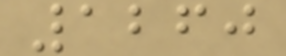1260
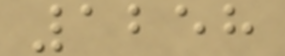1258
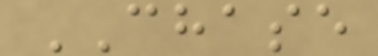CHASE
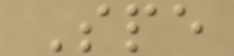Spe
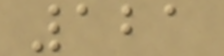121
